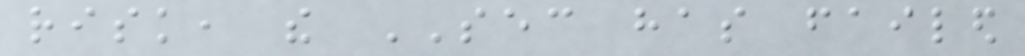risk, the SEC has failed
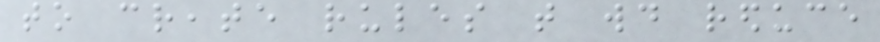to create rules that would reduce
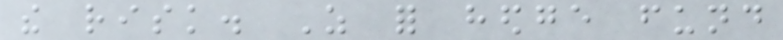the risk. As for hedge fund
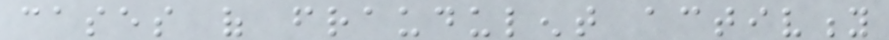cases of fraudulent activity
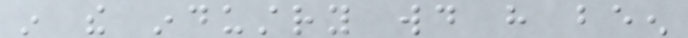in the industry would have been
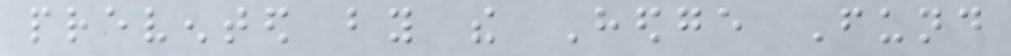prevented by the Hedge Fund
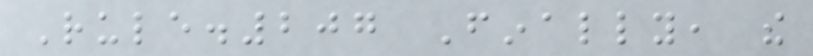Rule.207 Finally, the
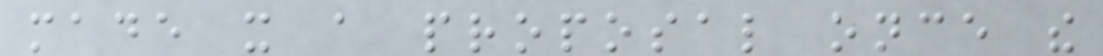made it a proposal once the
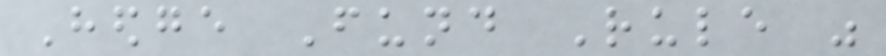Hedge Fund Rule was
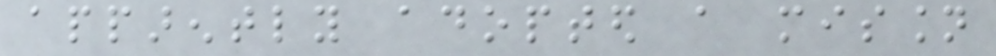apparently adopted a mission
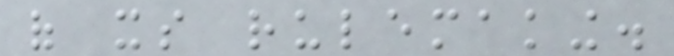of its rulemaking.
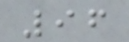96
